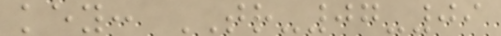key: TR-07-09
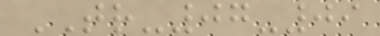TR-07-09
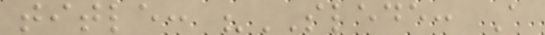title: "SLEDE: A
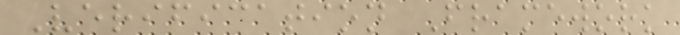Verification Framework
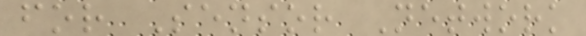for Sensor Network
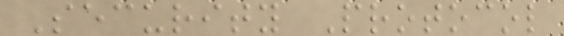Security Protocol
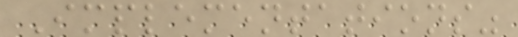Implementations"
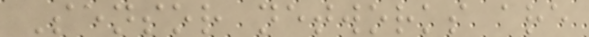Sensor networks are
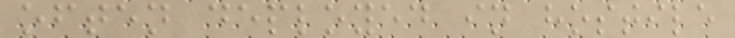often deployed in hostile
